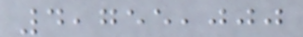4,755,000
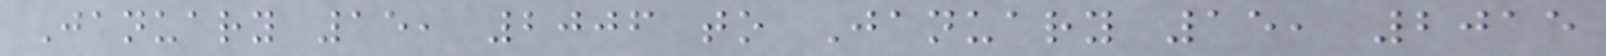January 15, 2006 to January 15, 2015
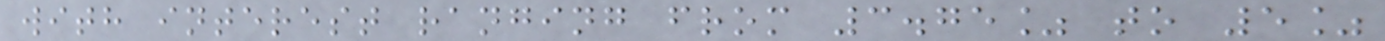with interest ranging from 3.75% to 5%
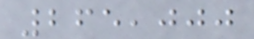265,000
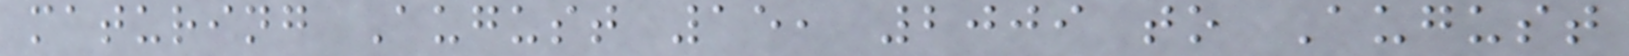maturing August 15, 2009 to August
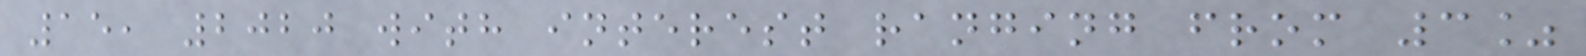15, 2020 with interest ranging from 3%
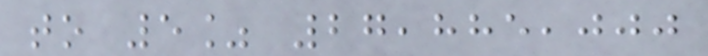to 5% 27,885,000
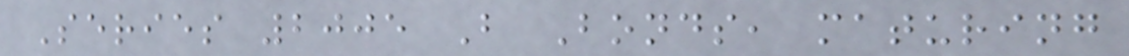Series 2005 B Bonds, maturing
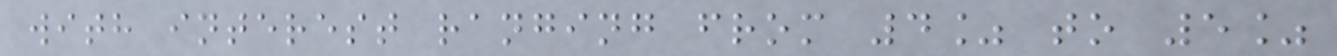with interest ranging from 4% to 5%
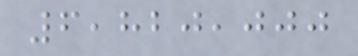6,820,000
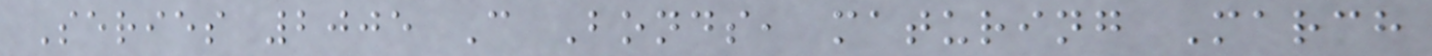Series 2005 C Bonds, maturing March
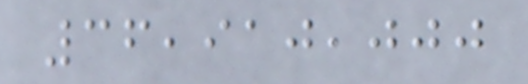36,910,000
